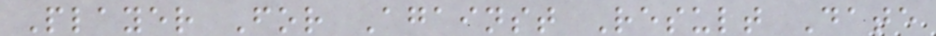Player For Against Result Date
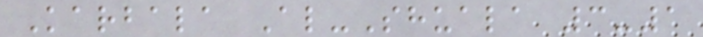Karbala Al-Shuala 3-1
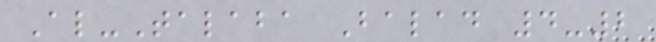Al-Talaba Balad 4-2
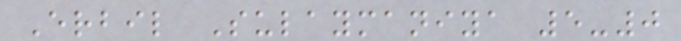Erbil Sulaymaniya 5-0
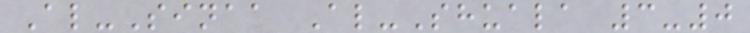Al-Sinaa Al-Shuala 3-0
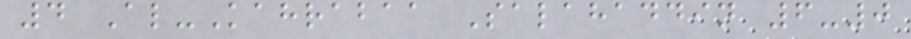4 Al-Kahrabaa Salahaddin 6-0
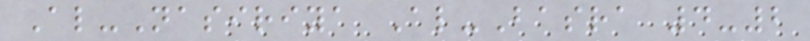Al-Nasiriya Al-Basra 4-2
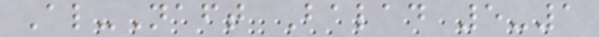Al-Naft Balad 5-1
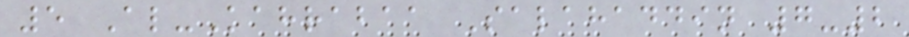5 Al-Kahrabaa Salahaddin 7-2
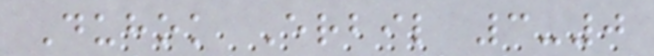Duhok Erbil 3-0
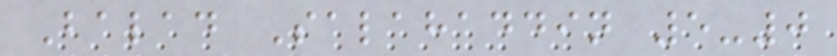Balad Salahaddin 5-0
